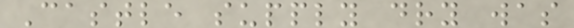Castle supply dry was
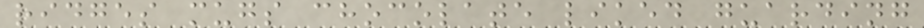ridges mugs chocolate liked guarding
